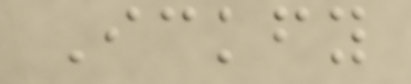Ickfy
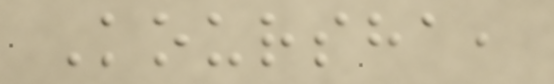Koursha,
